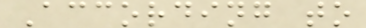According to
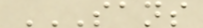SANS
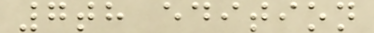7th edition
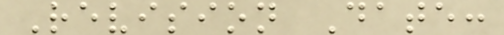Revision Date:
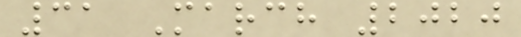31 March 2020
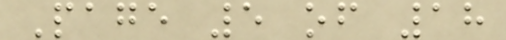Page 5 of 18
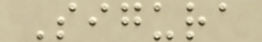Sigura
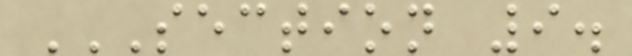SECTION 9.
